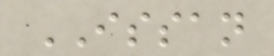ISSAN
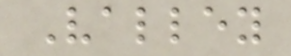Valley
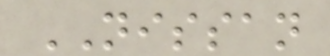NISSAN
